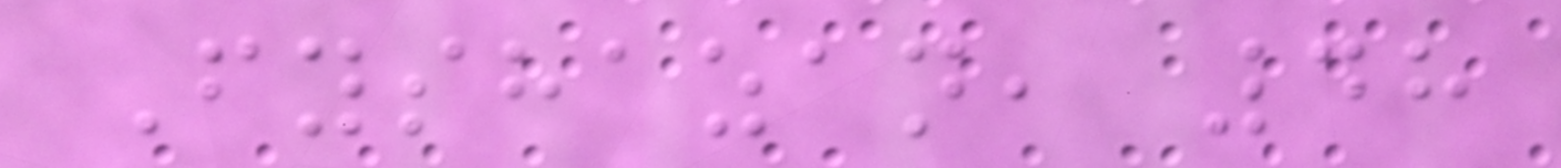Fyshazan, 48
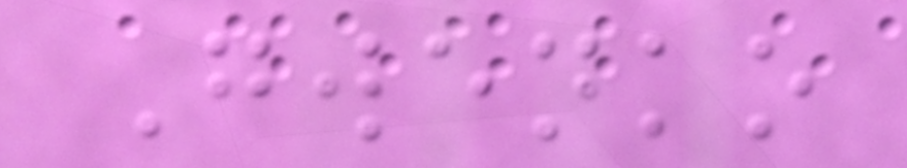Gwenko
